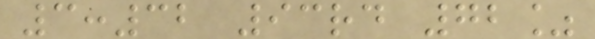3:32 93rd 72%
